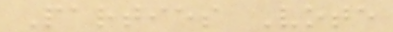Parties Vote
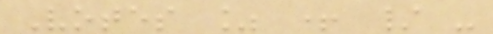Votes % + / -
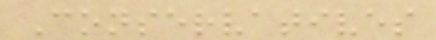Conservatives
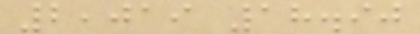2,019 18.90
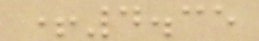+4.35
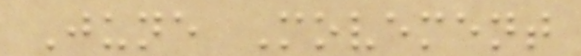June Movement
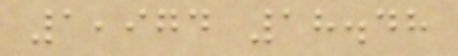1,974 18.48
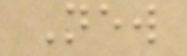New
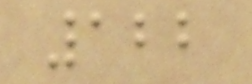122
